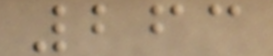263
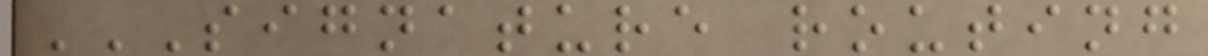SIGNATURE ROUTING
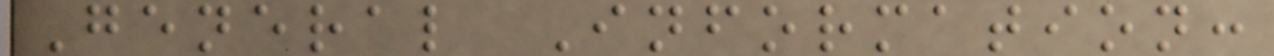General Information:
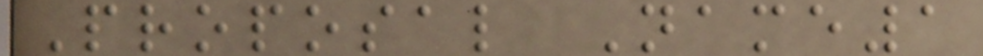Proposal Name1
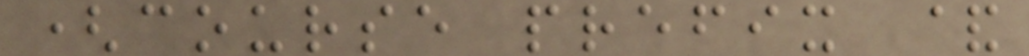(course prefix &
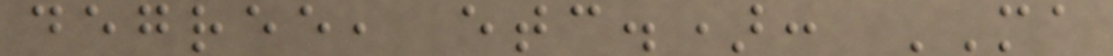degree, etc.): MA
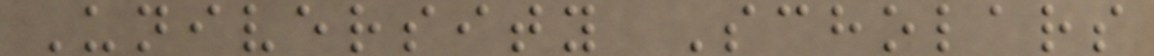University Scholars
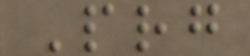Prg
